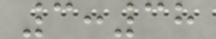3:38
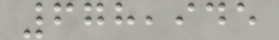678,945
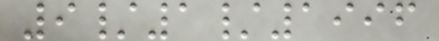9/1/1996
